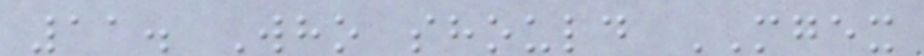11. Who should MGEX
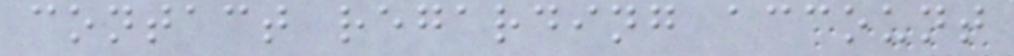contact regarding account
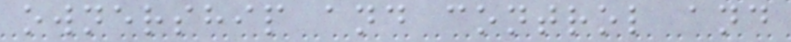ownership and control and
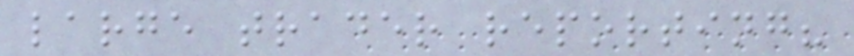large trader reporting?
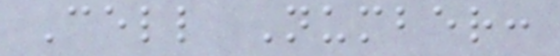Cell Number:
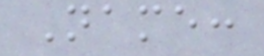Name:
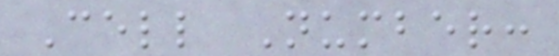Cell Number:
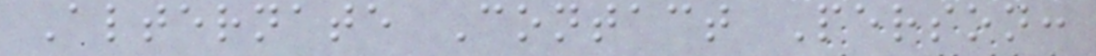Alternate Contact Person:
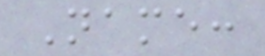Name:
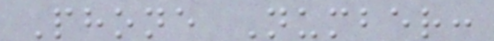Phone Number:
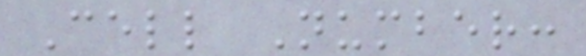Cell Number:
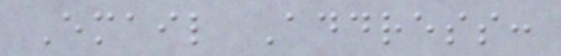Email Address:
